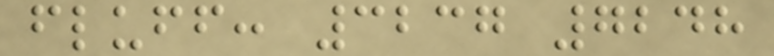fluff: 3237 7248
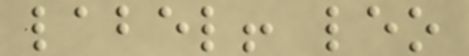label! leo
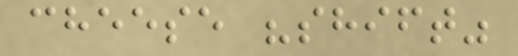cheese "shift"
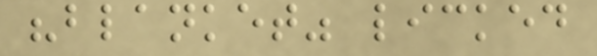"blanket" licked
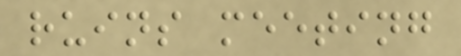ruins meeting
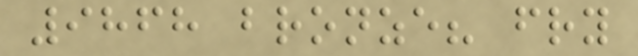9868 bronze? fry
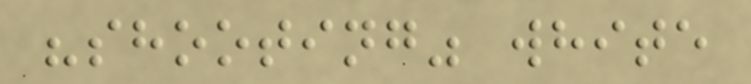"shooting" white
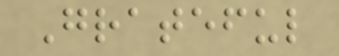Grateful
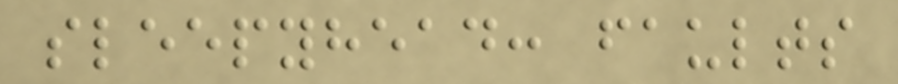sleepyhead: faults
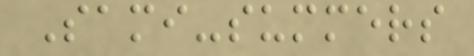Sami-summers
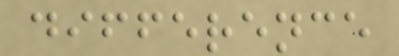difference
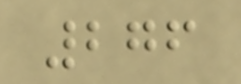276
